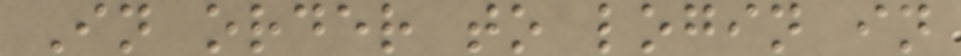In order to login in
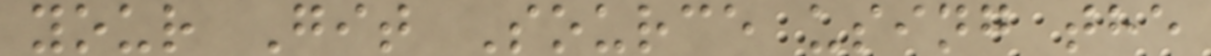your Git Source using the
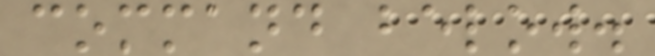command below.
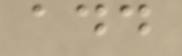add
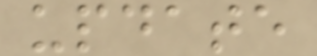update
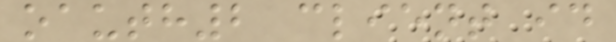oauth2 client id
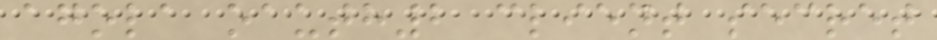agola oauth2 client secret
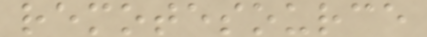remotesource
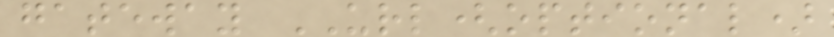gateway URL(optional)
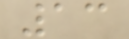13
